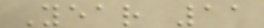Year 11
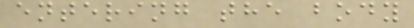entering the body
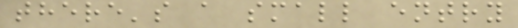there's a small entry
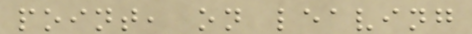point, on leaving
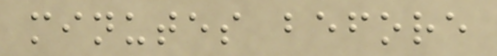minutes before
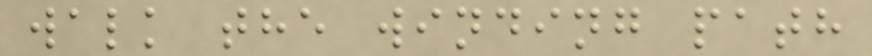walk the winding path
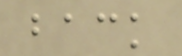back
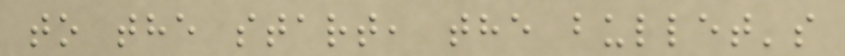to the start, the bullet's
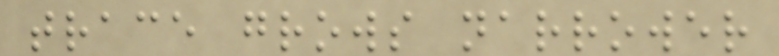trace grows narrower
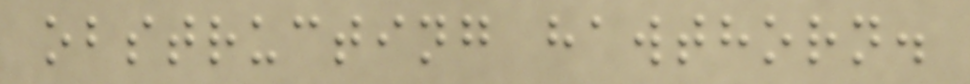obstructing hawthorn.
